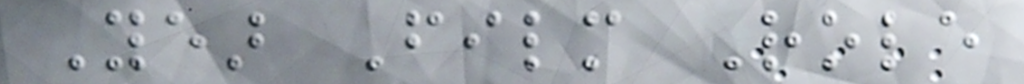Year Film Role
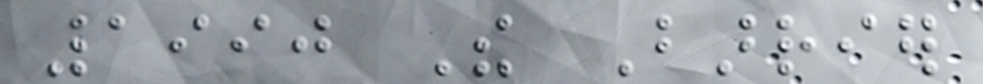1990 The Barrier
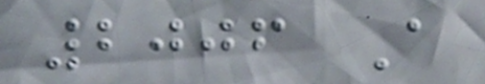2006 A
